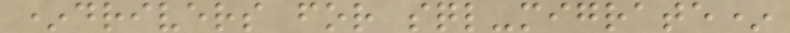*drivers for sql-migrate*
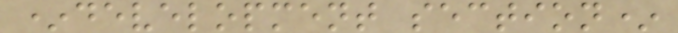*development section*
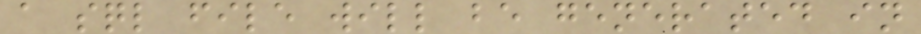a sql file will be generated in
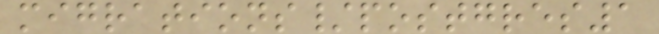migrations/postgres1
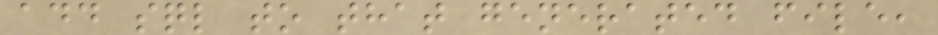add sql to that generated file,
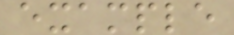example
